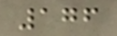176
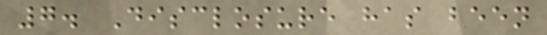7. Disclosure has been
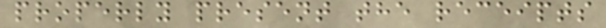properly present the receipts
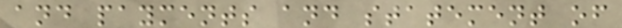and payments and statement of
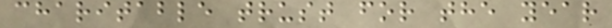charitable trust for the year
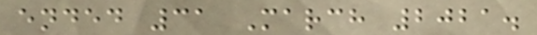ended 31 March 2021.
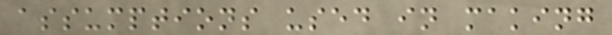assumptions used in making
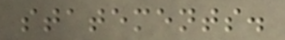statements.
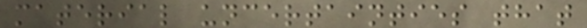material uncertainties that
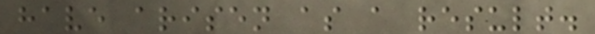have arisen as a result.
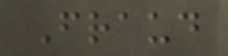Fraud
